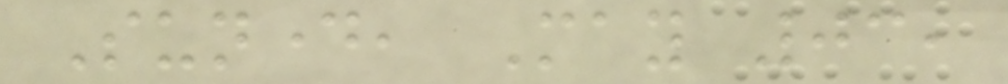Sunday, May 03,
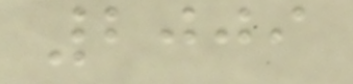2009
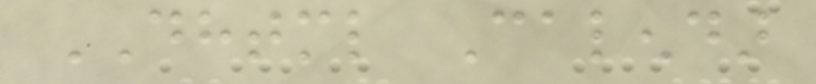DHTML Calendar
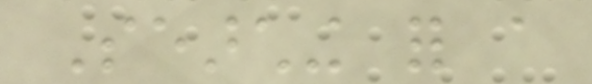Searching for a
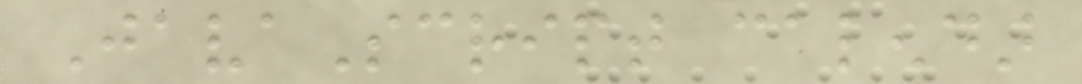JavaScript calendar
